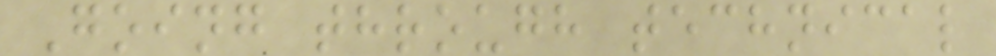Going through technical
